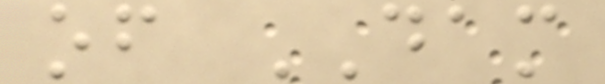of DAM
